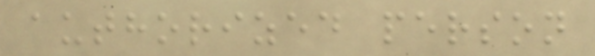authorized person
